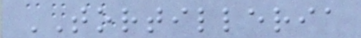TORTILLERIA
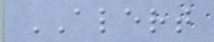ALERT
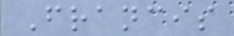Francis
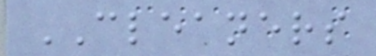CLEANERS
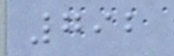792
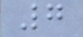7
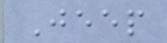Jeep
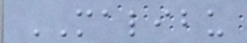MALIBU
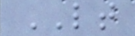LT
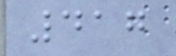417
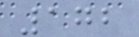172
